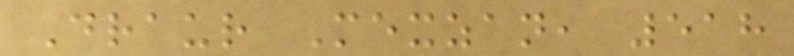Draur Mexzan, 518
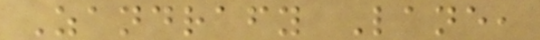Zandrafy Lane,
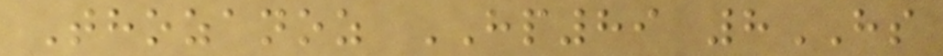Thozanoz HP89 8HS
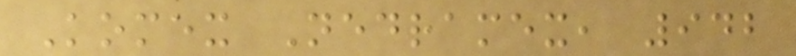Komex Nedramex, 942
